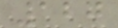127
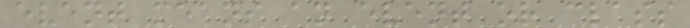event means an event or class
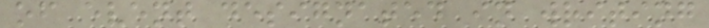of event designated in writing
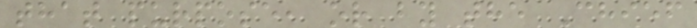that purpose, or by the Chief
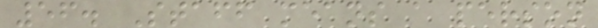56. Staff means a person
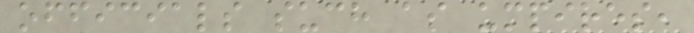officials such as umpires,
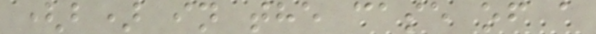(b) in the case of a
